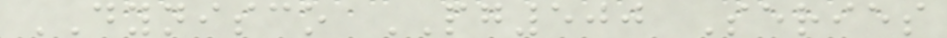DYNISCO PG500 Series
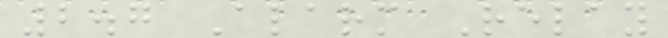2.7 Alarm Relay
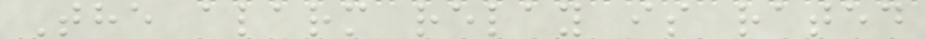The alarm relay is rated
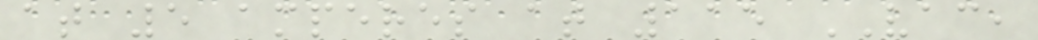at 5 amperes at 115 VAC,
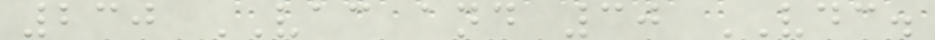230 VAC and 30 VDC.
